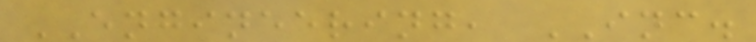ENGINEERING, INC.
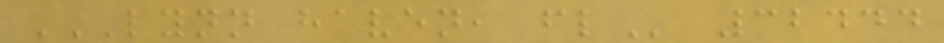LYNN HAVEN, FL 32444
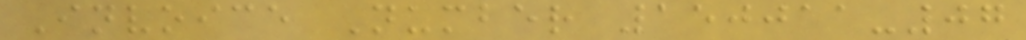Invoice Number 150011-07
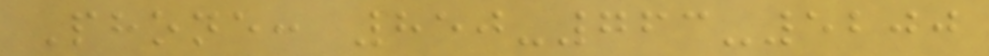Phone: 850-763-5200
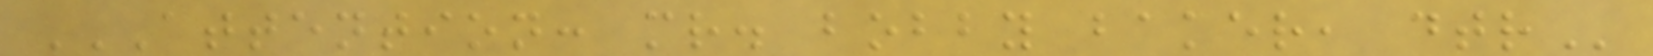ATTENTION: MR. BOBBY BAKER, DTR
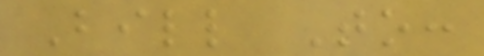Bill To:
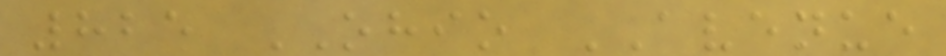825 OHIO AVENUE
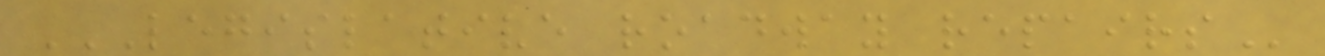LEGISLATIVE ROADWAY REPAIRS
